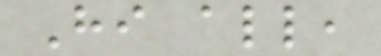Hi all,
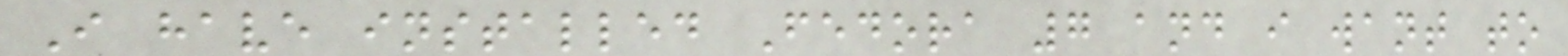I have installed Fedora 7 and i want to
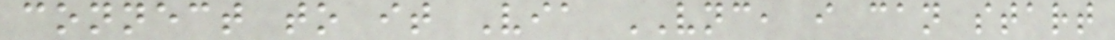connect to it Via VNC, i can start
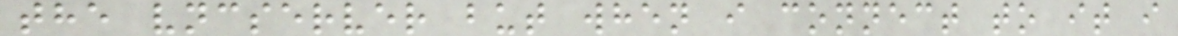the vncserver but when i connect to it i
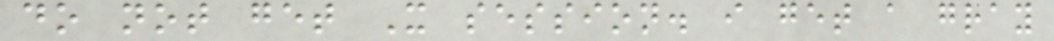do not get X session. i get a gray
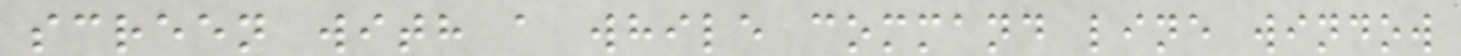screen with a while command line window
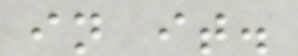in it.
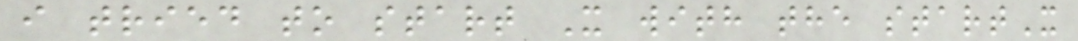i tried to start X with the startX
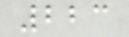223
